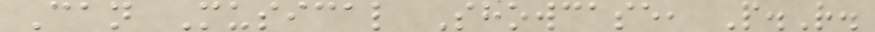Can Musical Showcase, P.R.
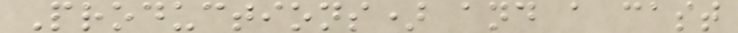Productions) and a cast
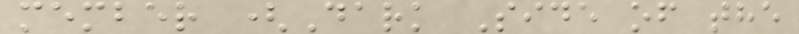member (Dark Side of the
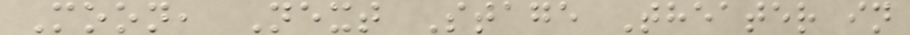Moon, Next Stage Theater in
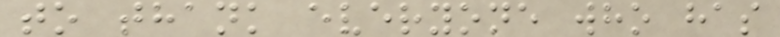to thank everyone who has
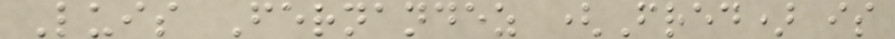Luis Fernandez (Fred) is
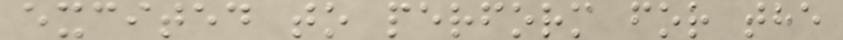excited to perform for the
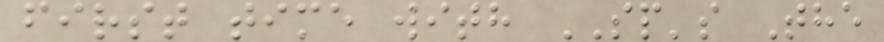first time with SP's The
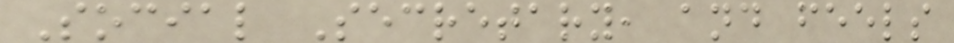Social Secretary, and feels
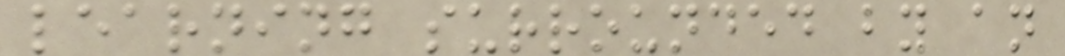learning surrounded by an
